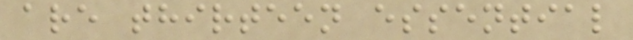are thirteen essential
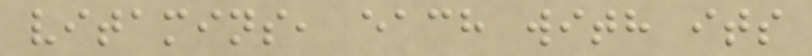vitamins, each with its
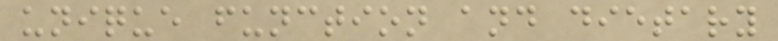unique function and dietary
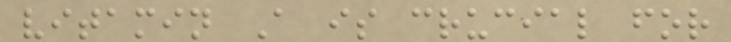vitamin A is crucial for
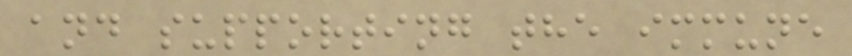and supporting the immune
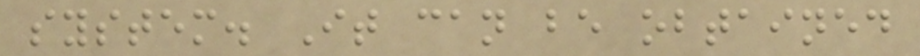system. It can be obtained
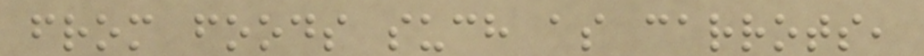from foods such as carrots,
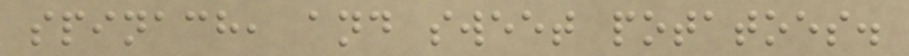spinach, and sweet potatoes.
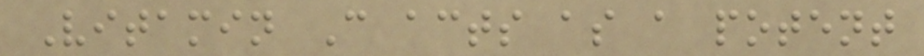Vitamin C acts as a potent
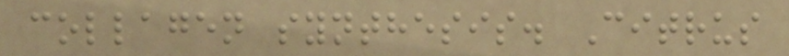collagen synthesis. Citrus
